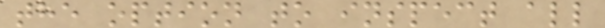the option to inspect all
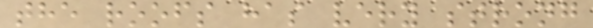the roofs has very strong
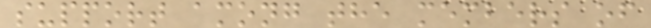support among the members of
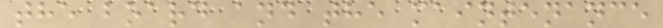the board and the maintenance
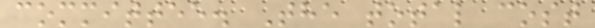committee. The total cost
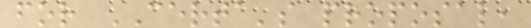for CERTA's proposal,
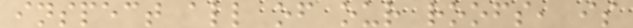inspect all of our roofs, is
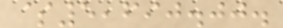$5,690.00.
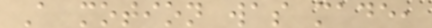A motion was made,
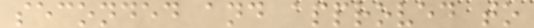seconded and approved to
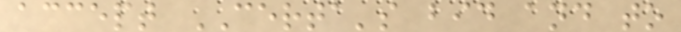accept CERTA's bid and to
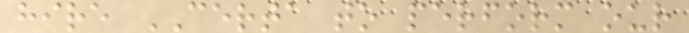hire CERTA to perform our
